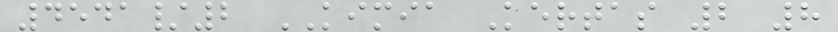4541/2 KIMIA Kertas 2 8
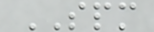SPM
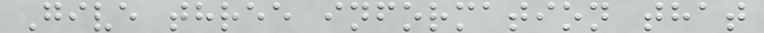Give three information that
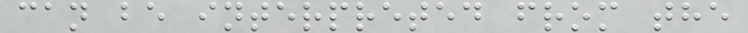can be interpreted from the
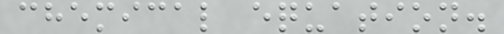chemical equation.
